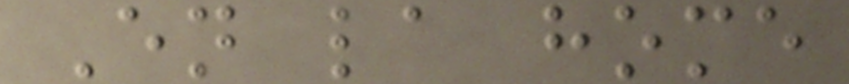En la home
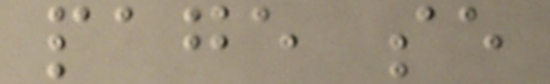page se
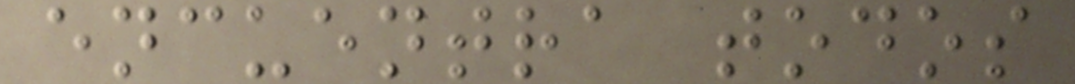encuentra todos
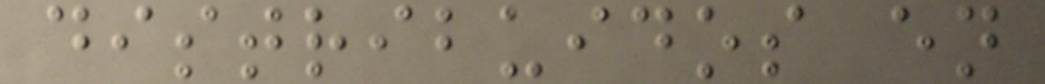distribuidos en
